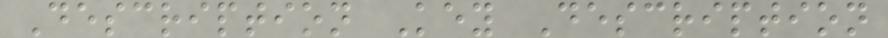Description Key Description
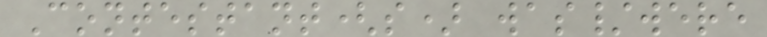Contestant(s) was/were
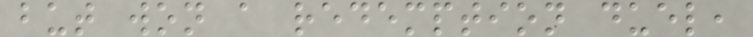but won a redemption duel,
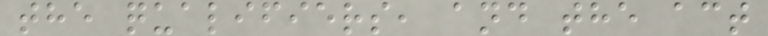the qualifiers, and the act
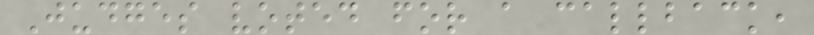Judges voted for a callback,
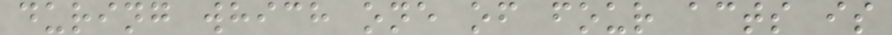during which one of four acts is
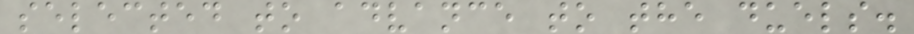selected to advance to the duels.
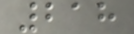218
